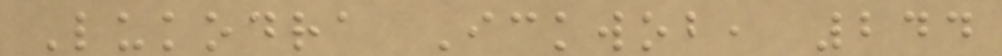Lukodra Ickwob, 244
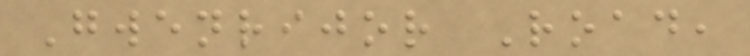Gwenrijor Road,
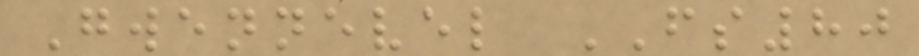Gwennevel FS80
